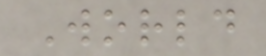World
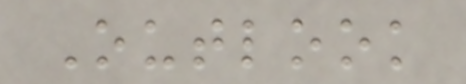Outlook
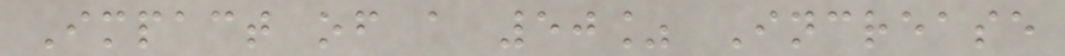Impact of a 50% Increase
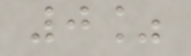0%
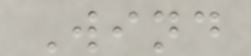Wind
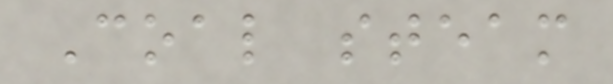Coal steam
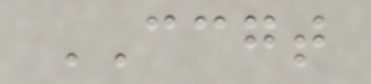CCGT
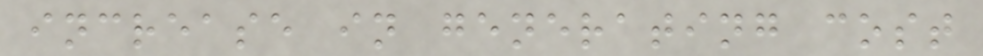increase in generating cost
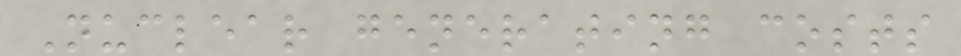Nuclear generating costs
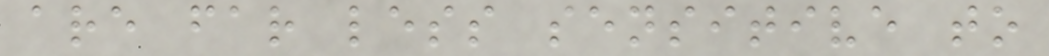are far less sensitive to
